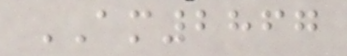AM2867
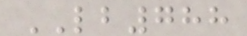LB788
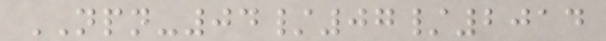NPN-04/07/2014
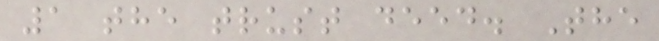1 the trust deed. The
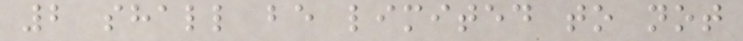2 shall be limited to not
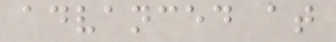advanced at
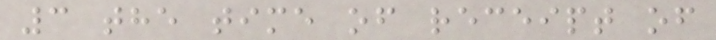3 the time of receipt of
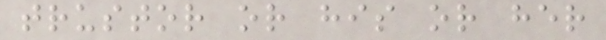trustor or his or her
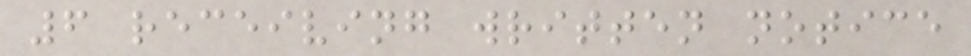6 receiving written notice
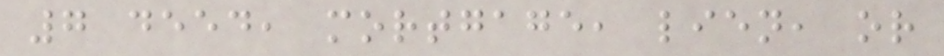7 deed, mortgage, lien, or
